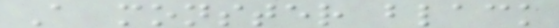A monster black
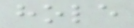hole
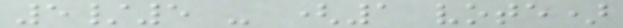5/5 - (1 vote)
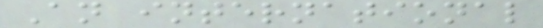An international
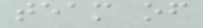team of
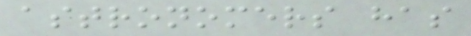astronomers has
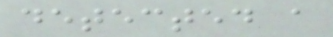detected a
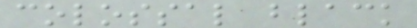colossal black
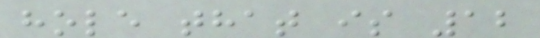hole that is 12
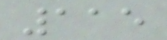115
